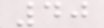40
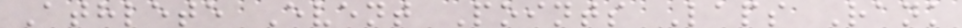Athlete Event Points Laps Rank
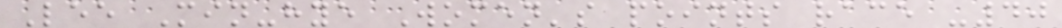Lee Min-hye Women's points race -40
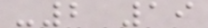-2 19
